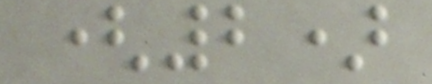(2)
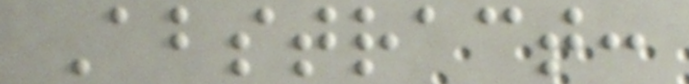Abstract:
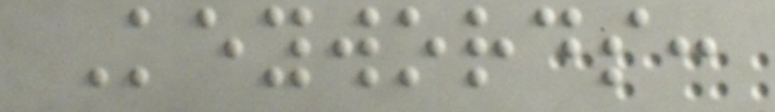Keywords:
